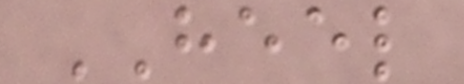HEEL
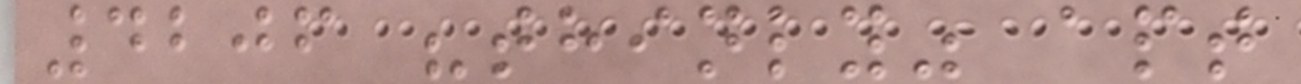4206 "thinly" apt
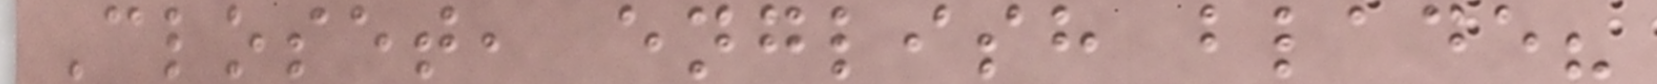Closet, english blade?
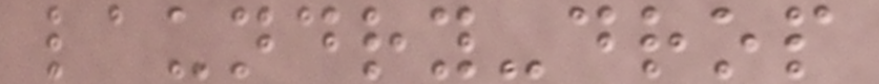laundry-drop
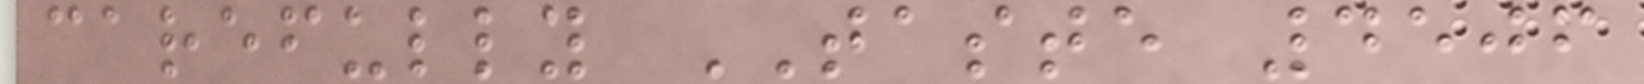carefully TASTE 4506
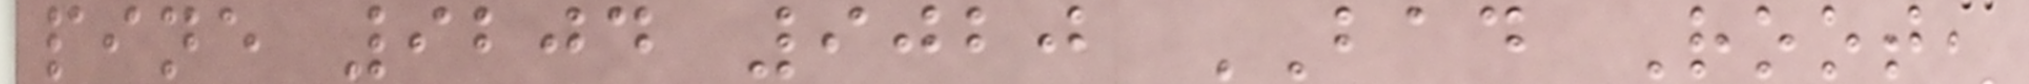pine 9204 9020 BAD Root,
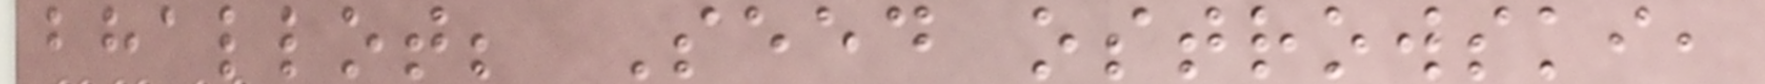bhallot; Seed ostrowski,
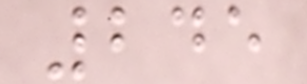245
